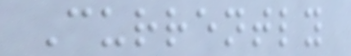Currently
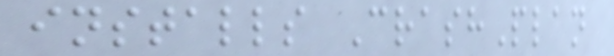installs CrashPlan
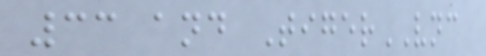33 and TigerVNC
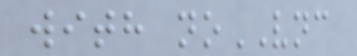with noVNC
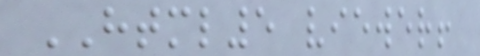HTML5 viewer!
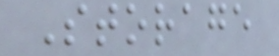Storage
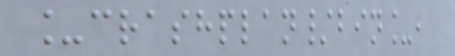_crashplan/bin_,
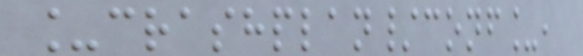_crashplan/conf_,
